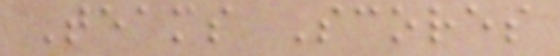Teams Scores
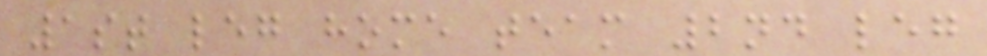1st leg home team 2nd leg
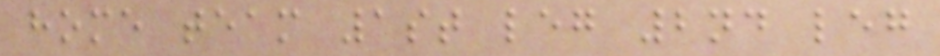home team 1st leg 2nd leg
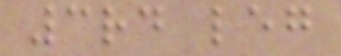3rd leg
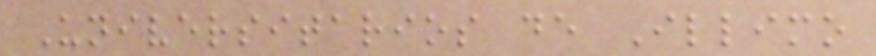Universitarios de Illimo
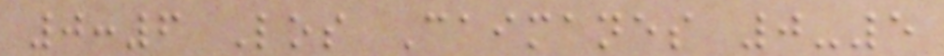0:6 Los Caimanes 0-5
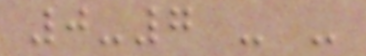0-7 - -
